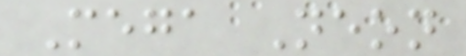Mega Neon
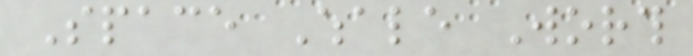Space Whale Worth
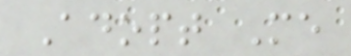Adopt Me
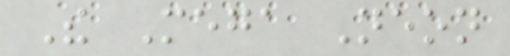The Mega Neon
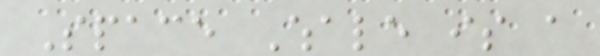Space Whale is a
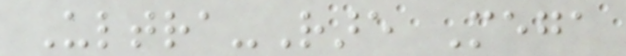Ultra-Rare Mega
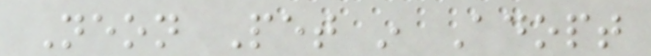Neon Pet in Adopt
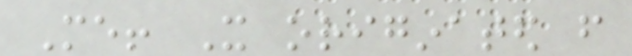Me! It originated from
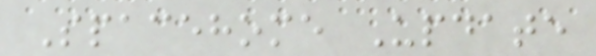Spacehome Update
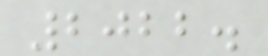2022.
